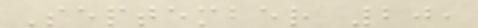September 20,
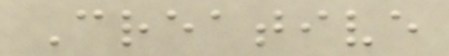Creative
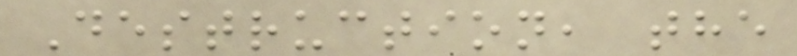Destruction, the
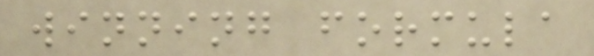winning formula
